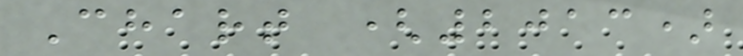Chart (2013)
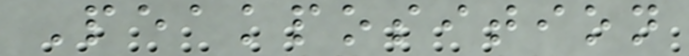Peakposition
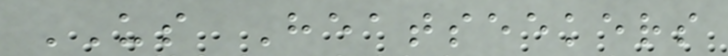US Heatseekers
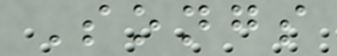Songs
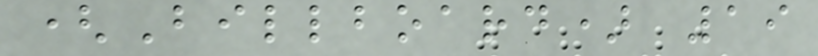(Billboard) 19
